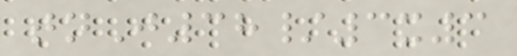tnJ38/3x3
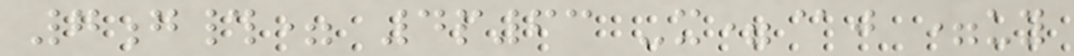7g#= 4p63 -x=@j =uy
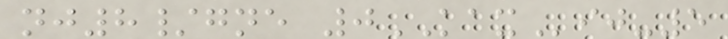nj8/gne 0KAXij-5
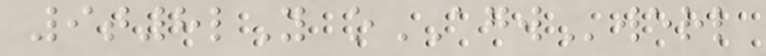9t8lY oAGWwerl
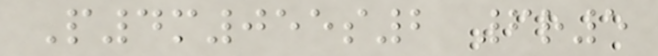P4m055s2 6r5
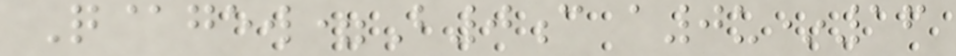Q@gew=B0c a0u*16
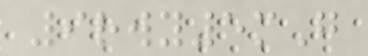9rwy5mG
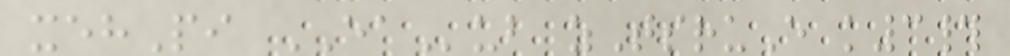xehPi EAub zTsruE k3#
